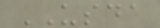USDA
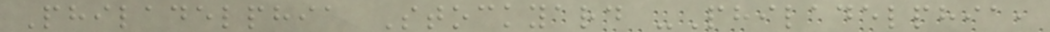Philadelphia Stockyard -Philadelphia,
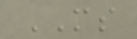MS
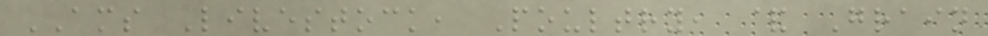AMS Livestock, Poultry, & Grain
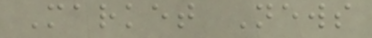Market News
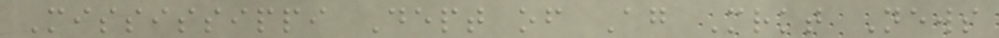Mississippi Dept of Ag Mrkt News
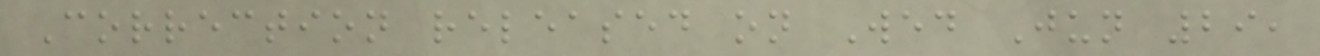Correction released on Wed Jun 29,
